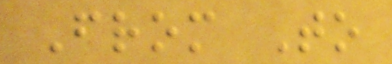From To
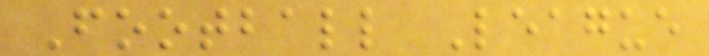Football League
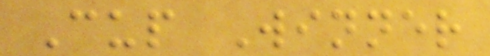Cup Winner
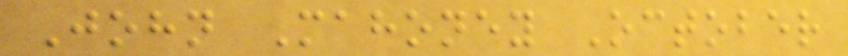John Mahoney October
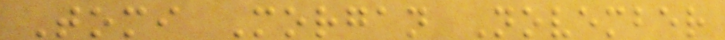Tomi Morgan November
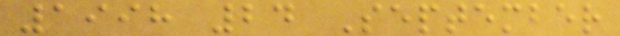1998 24 September
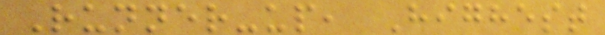Runner-up, Highest
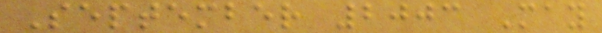September 2003 May
